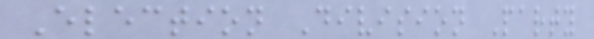Election Division Party
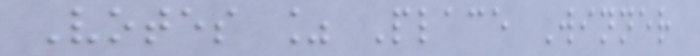Votes % Place Winner
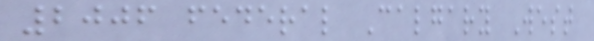2006 federal Calgary West
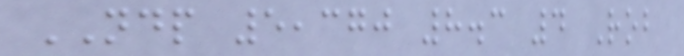NDP 5,370 8.3 4 Rob
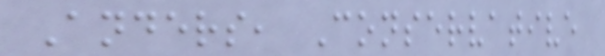Anders, Conservative
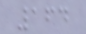164
